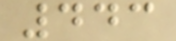443
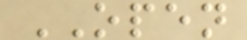OPEN
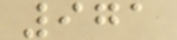971
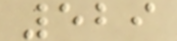529
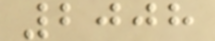2008
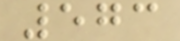573
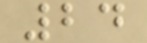24
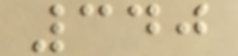340
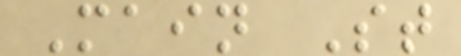Main St
